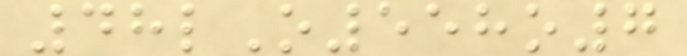48lO558o7
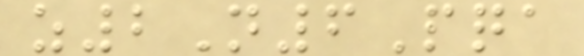z2N6Pqa
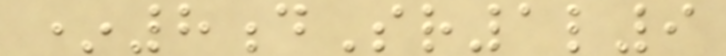*8dSr1l9
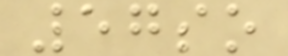57so
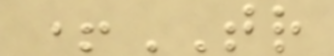+TR
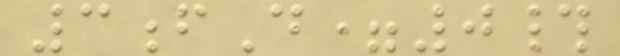3fD=0#
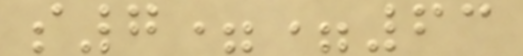s7==63
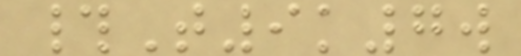#T9k7w
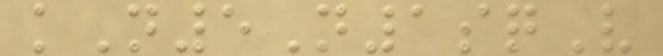kN5N1sqV
